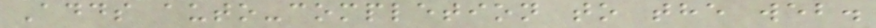Adds auto-completion to the web.
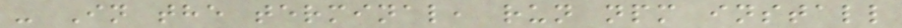- In the terminal, run npm install
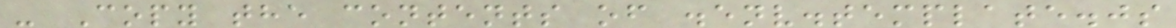- Copy the contents of .env.template.js
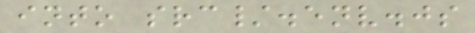into src/.env.js
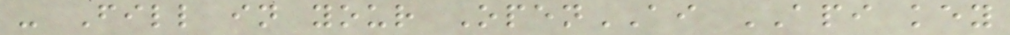- Fill in your OpenAI API key
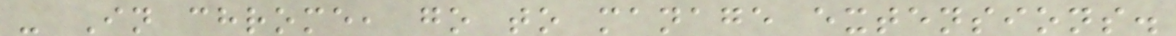- In chrome, go to manage extensions.
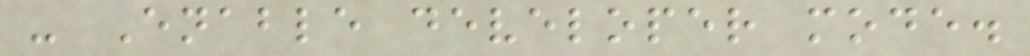- Enable developer mode.
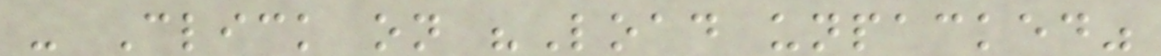- Click on "Load unpacked"
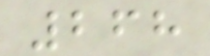268
